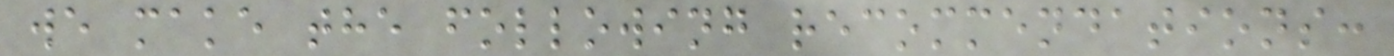we make the following recommendations:
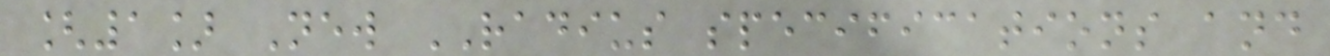[1] New RADIUS specifications and
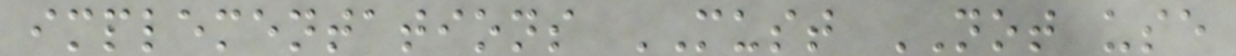implementations MUST NOT use
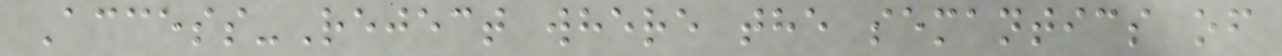Access-Reject where the semantics of
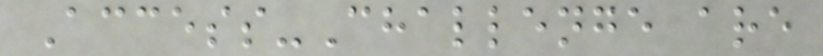Access-Challenge are
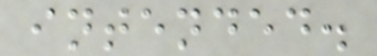intended.
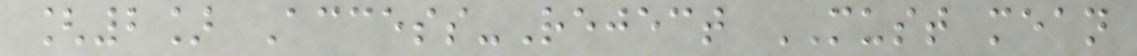[2] Access-Reject MUST mean
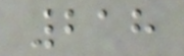218
